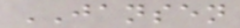JANSEN
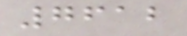7612
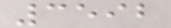3592
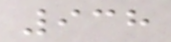938
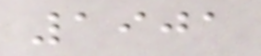1901
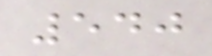540
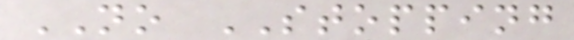NO STOPPING
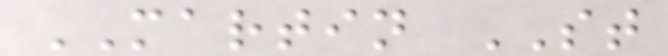MARTIN ST
